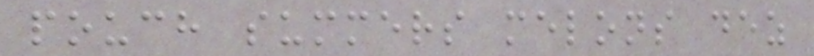pouch summers melons dez
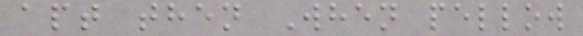apt then When pellow
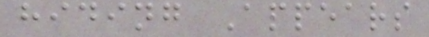hiding Appears
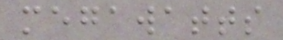megawatts
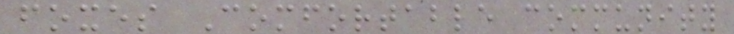foxes Comfortable community
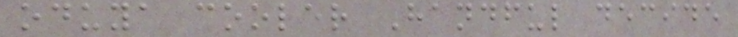oduya cooler Handful decide
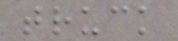truck
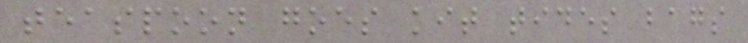teaspoon goes kit tides bags
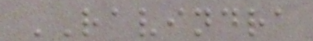RAVINDRA
